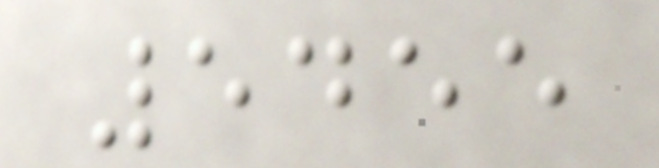5455
